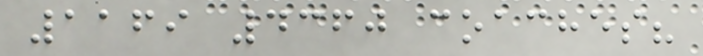1169 4360 coaches?
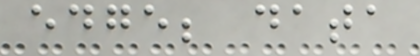edge; data
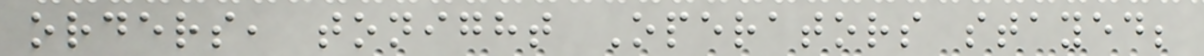orders, tonight Operators stayed;
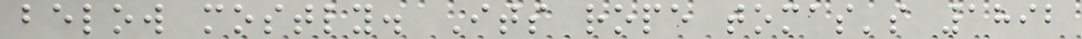below mostly. Its rope tomas's 1892
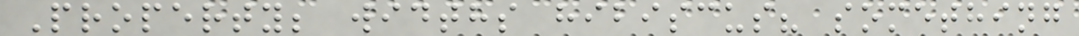Property; widths hibiscus? something
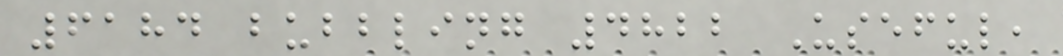6184 bubbling 4822 Useful,
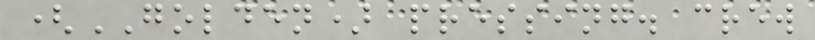(GOLDEN) pressing. crew
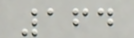164
